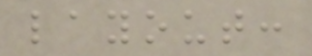layout:
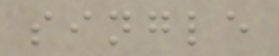single
